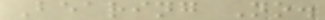Bearing No.
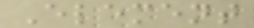Element
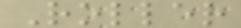Roller
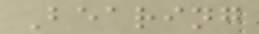Bearing
